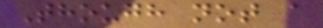Though not a
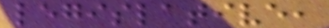legislative,
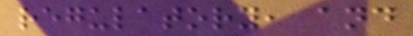regulatory, and
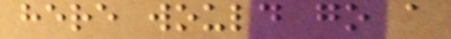here would go a
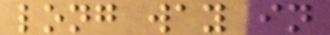long way in
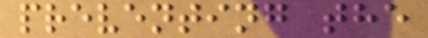preventing the
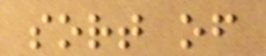sort of
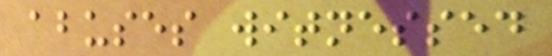abuses witnessed
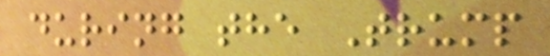during the Trump
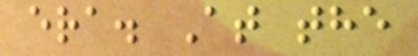era. At the
